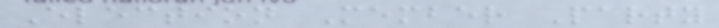Election Member Party
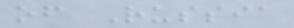of Russia
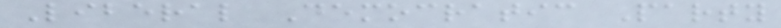Liberal Democratic Party
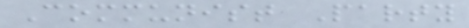Communist Party
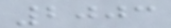2003
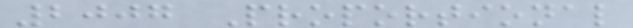2007 Proportional
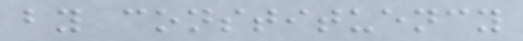by constituency
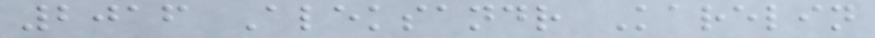2016 Aleksandr Karelin
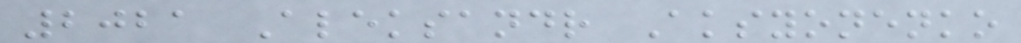2021 Aleksandr Aksyonenko
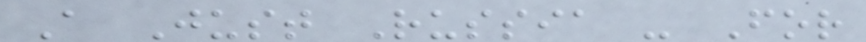A Just Russia - For
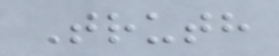Truth
